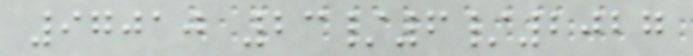97010 23/6/2027
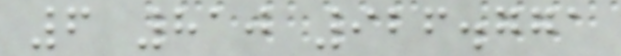6 810 926.771
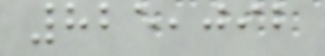825,092
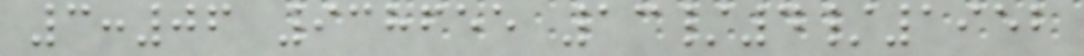3:06 938655 13/4/1952
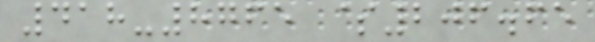418-8765 $206.65
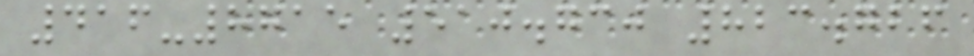416-8715 510.730 823.726
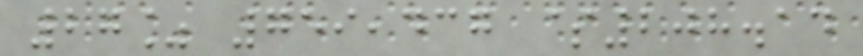27% 759,437 $208.14
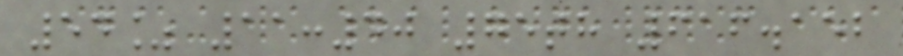54% 11:40 75th 616.152
